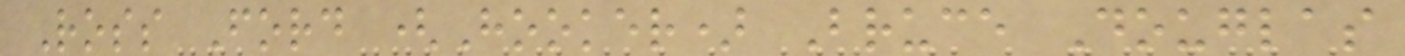Ross Ford (Hooker) Bruce Douglas
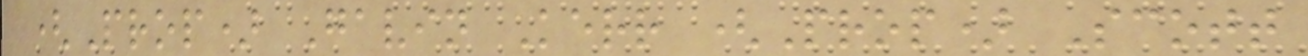(Prop) Gavin Kerr (Prop) Scott
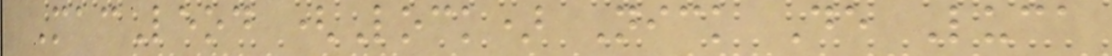MacLeod (Lock) Nick De Luca
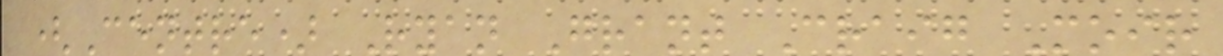(Centre) Ryan Grant Craig Moir
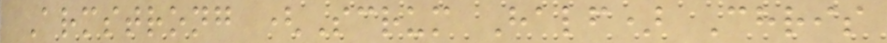Armstrong (Scrum Half) Chris
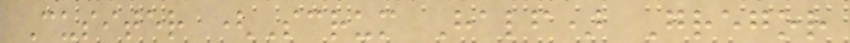Cusiter (Scrum Half) Gregor
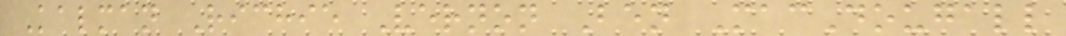Kalman Richie Vernon Ben MacDougall
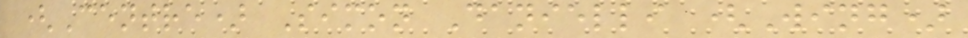(Centre) Simon Danielli (Wing)
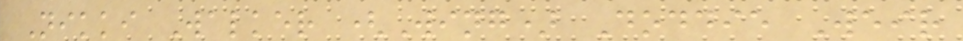Nikki Walker (Wing) Doddie Weir
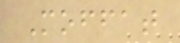Moffat
